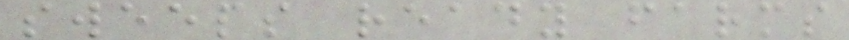sweeps ready farms
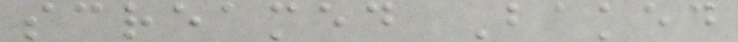screamed Baked
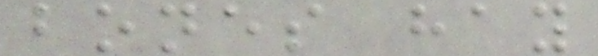bones hay
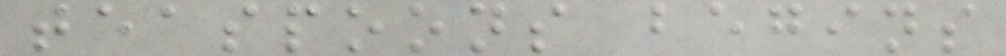teaspoons begins
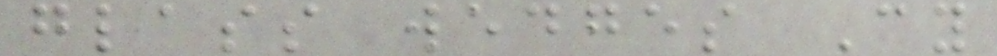glass wedges Cy
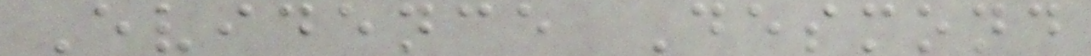Evidence Desmond
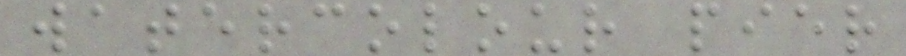watercolour pier
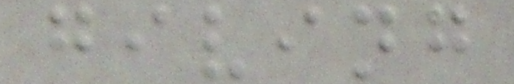giving
